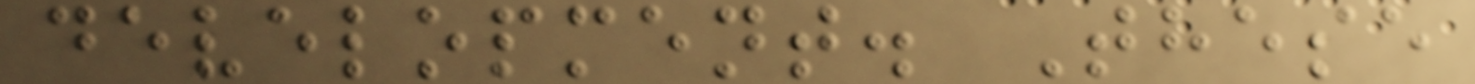development. These
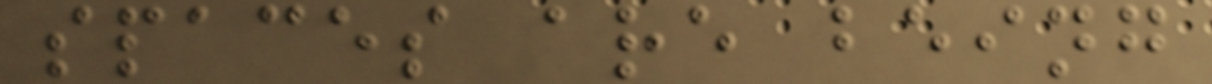spaces are being
